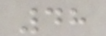48
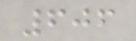606
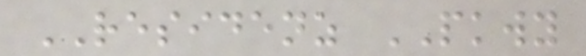RESIDENZ PKWY
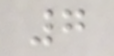7
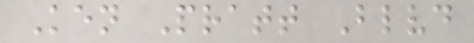Ken Pratt Blvd
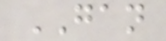GAN
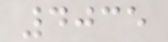4035
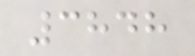3848
